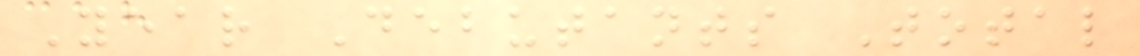Year Debutants Total
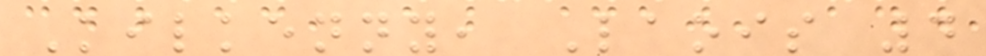Kilkenny, Laois 4
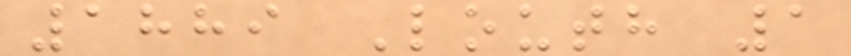1889 Louth 1
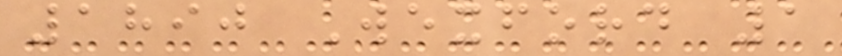1890 Wexford 1
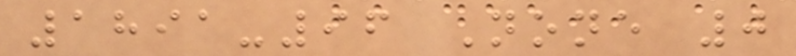1891-96 None 0
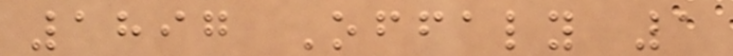1897 Offaly 1
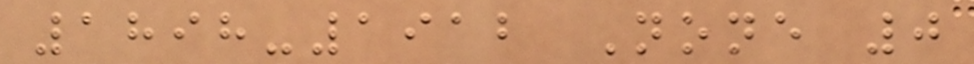1898-1912 None 0
